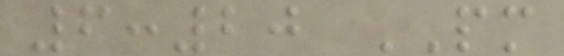6:20 PM
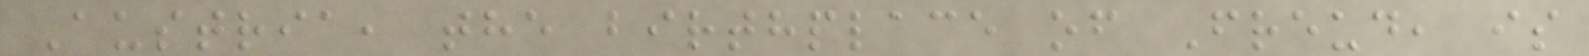Austria, the birthplace of Freud, is
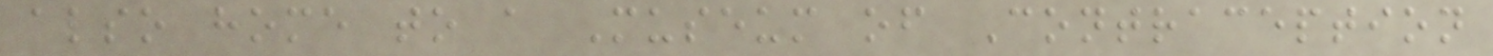also home to a Museum of Contraception
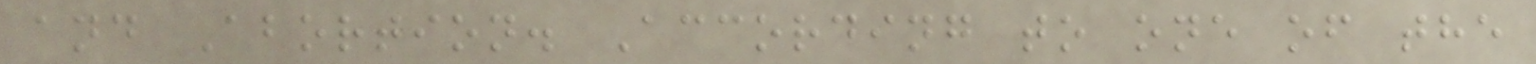and Abortion. According to one of the
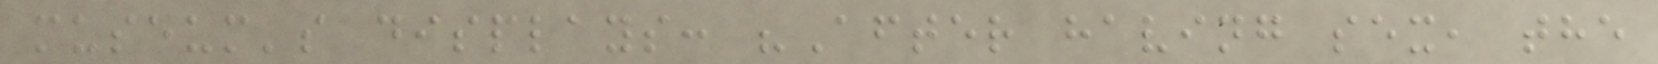museum's displays: "After having sex, the
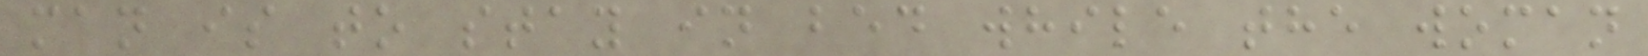man is to stay in bed while the woman
